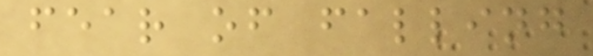fear of falling
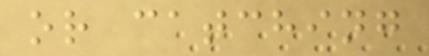or catching
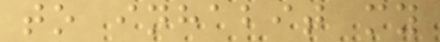to inhabit my
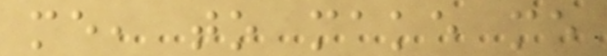me, to make me
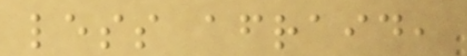less afraid,
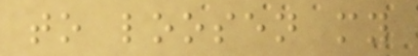to loosen my
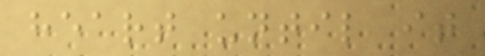heart until it
